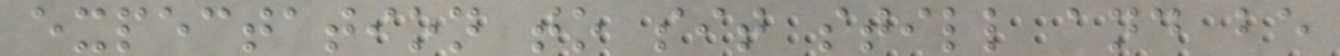expectation to sit still and be
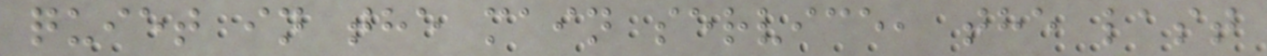quiet in the main service, the last
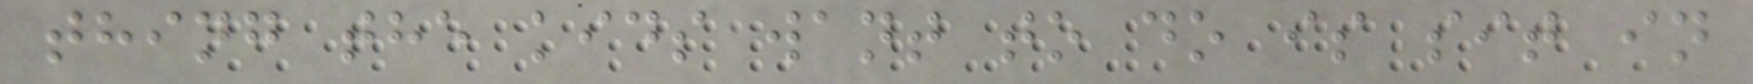thing the kids want to do is sit in
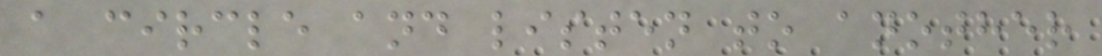a circle and listen to another
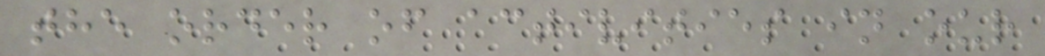the order of activities in our
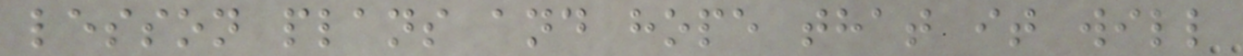lesson plans and hope that it will
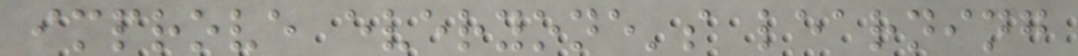improve everyone's learning
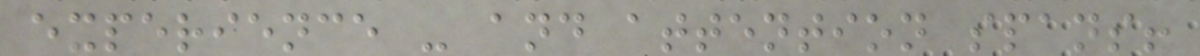experience - and attention spans!
